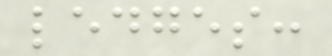ledges:
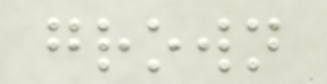grown
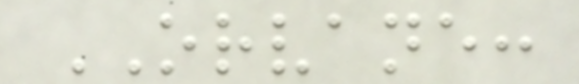ORVANE:
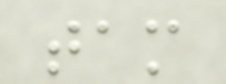tam
